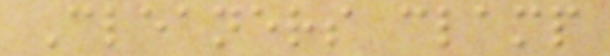Cleaners clamp
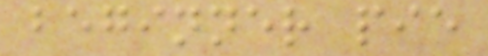beginner pie
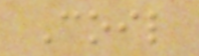Coil
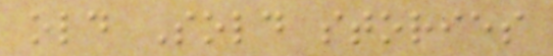old Sold stories
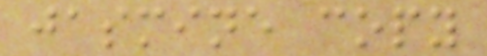jasmine copy
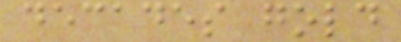decades gold
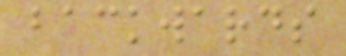backwards
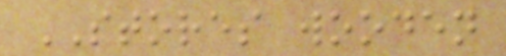STORES wooden
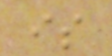is
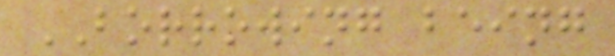BORROWING being
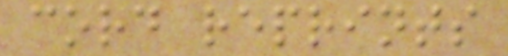cord reprints
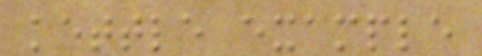kettle example
